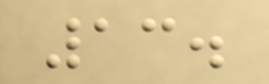13.
